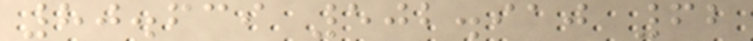80.639 502.910 62
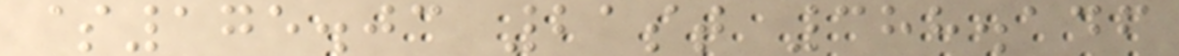$175.03 21st 388.146
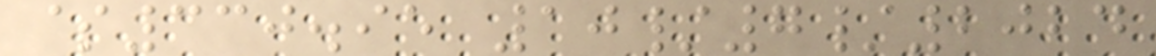$330.95 10/7/2024
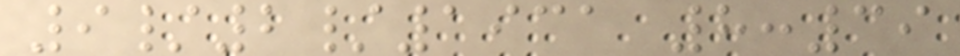9/2/1931 8:39
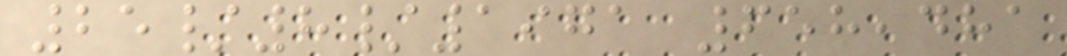25/8/1971 658,481
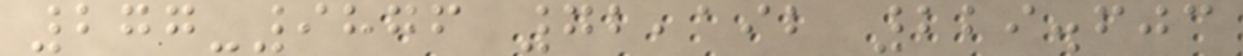277-9876 72,192 229.603
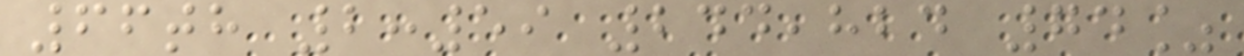66th 2:59 244,824 74%
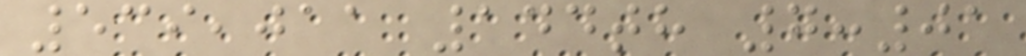539,011 144th 7:01
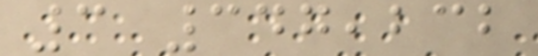3 347,232
